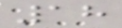18
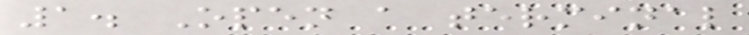1. Open a terminal
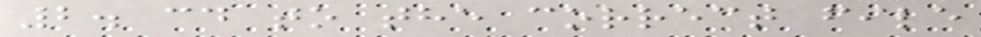2. cd to the correct file
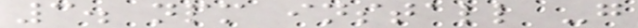3. npm install -g
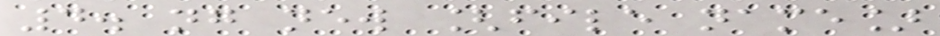4. ng new [file name]
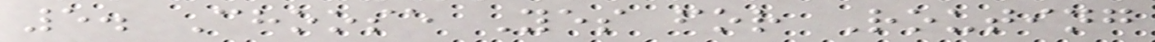5. Choose Yes for Routing
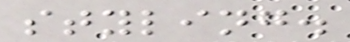styling.
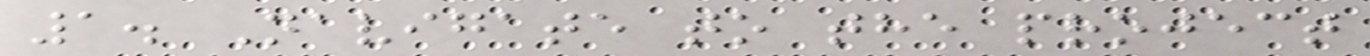1. Navigate to the project
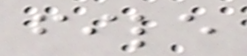file
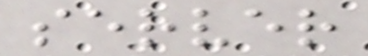server
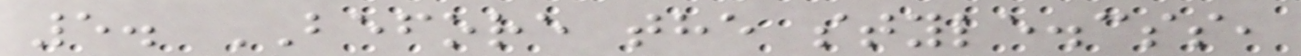5. BEFORE the style.css,
